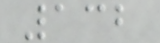132
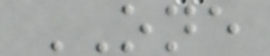ONE
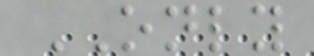ONLY
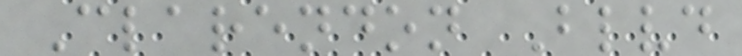Clarendon Blvd
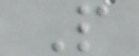P
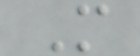M
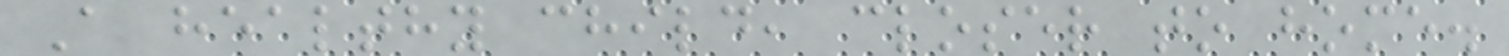A healthy child, closer to home.
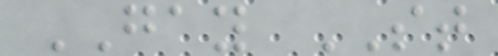GAY ST
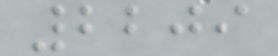2209
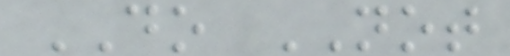DO NOT
